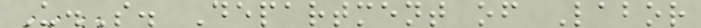U.S. Department of Labor
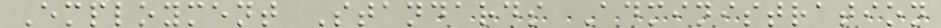Employment Standards Administration
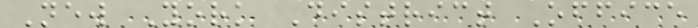New York District Office
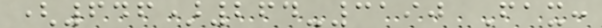(646)264-3190 Fax:
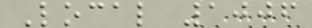Local 1006
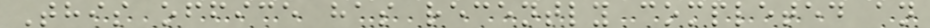This office has recently completed an
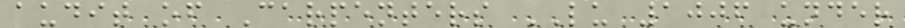audit of Carpenters LU 1006 under
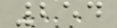254
